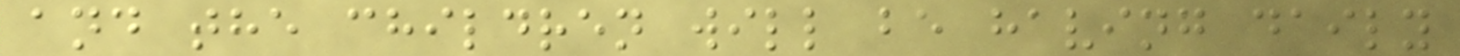and the children will be having daily
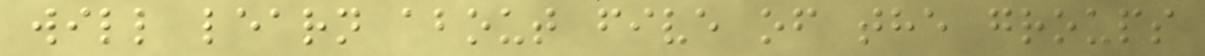will learn about five of the groups
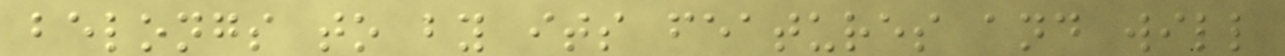belongs to by its features and will
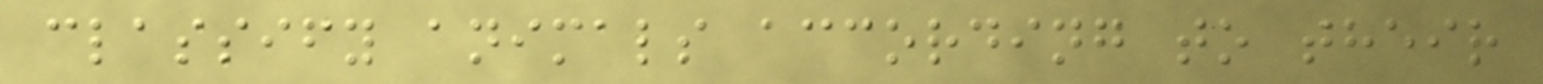classify animals according to their
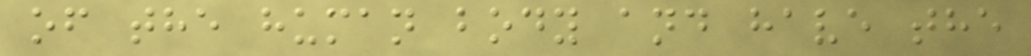of the human body and have the
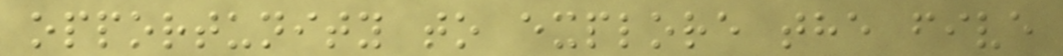opportunity to explore the five
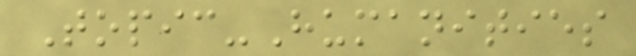Topic-Humanities
